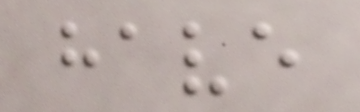have
